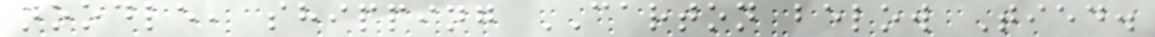noodle, shipping CARTON below Tied.
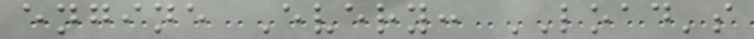engine Every: LOAD's
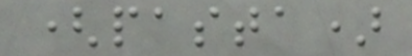(pasta)
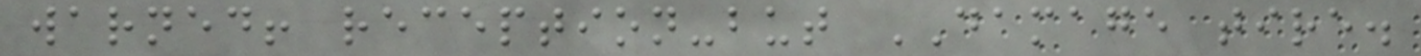warned! reception-but DAMAGE tire.
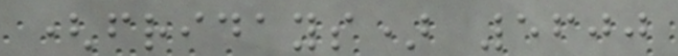(fridays) 5600
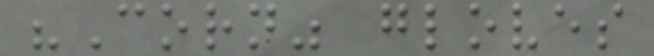"Corn" gloves
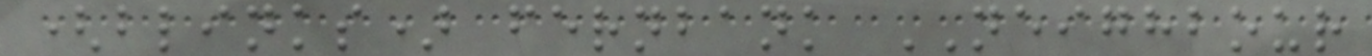(blinks) fernbank NEIGHBOUR
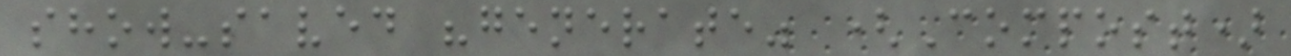show-saved "generate" (Compost)
